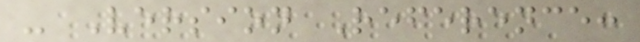- Version Reference:
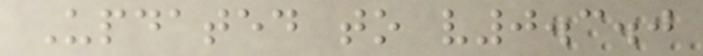Updated to v0.3.0
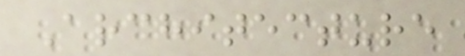Architecture
